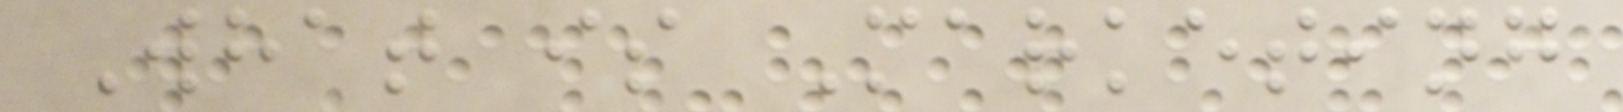What is Marketing
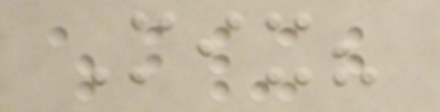Mix?
